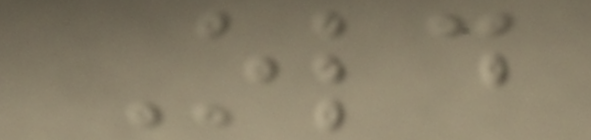Old
